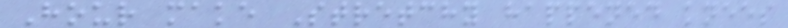Hour make Stretchy happened knees
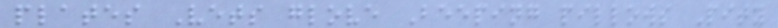plates Vets glove Beeping pillows Pity
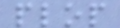plop
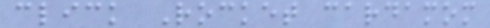click Rocket cardamom
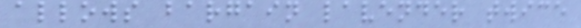allows bargain lavender twice
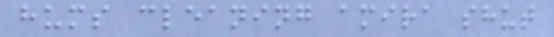hums cleaning amira shut
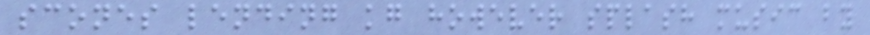scones lending kg however splash music by
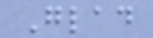Glad
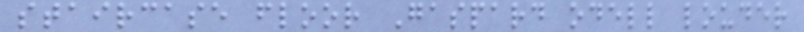staircase floor Gaspard odell louder
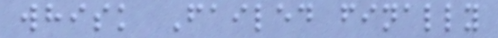whisk Failed finally
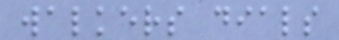walkers dials
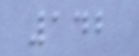142
